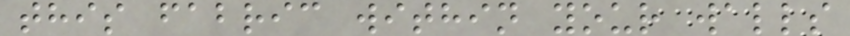this fabric within your walls
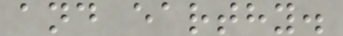and earthy.
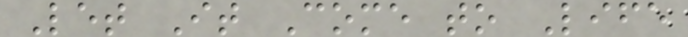Let It Come to Life
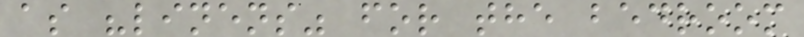as "linens" for the bedroom
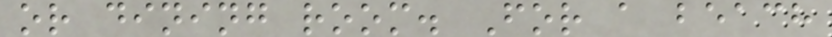or dining room. For a beach
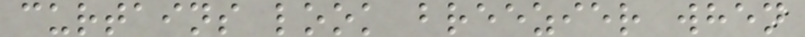curtains look breezier when
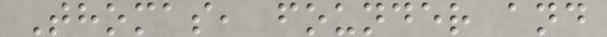Thomas, founder and
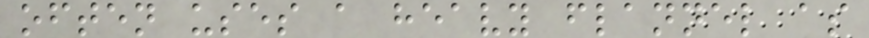often uses a heavy flannel as
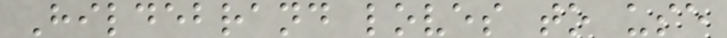Hildebrand loves to use
